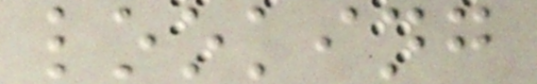looking
